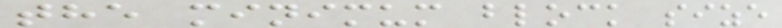the minimum block size
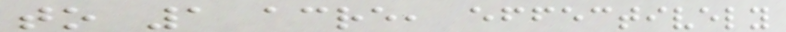to 1 acre, effectively
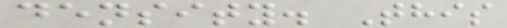density. This
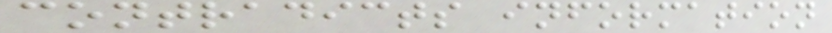contradicts information
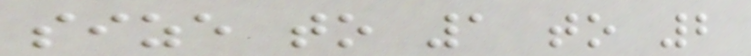size to 1 to 2
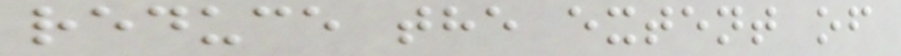reduce the extent of
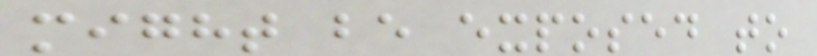might be exposed to
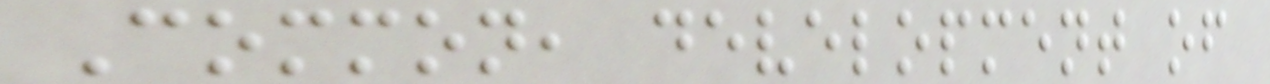Common, development of
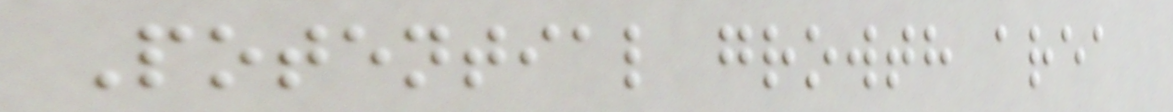Potential growth area
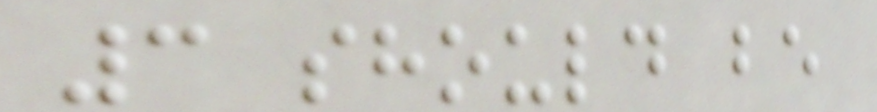3 should be
